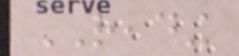READING
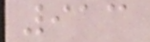913
